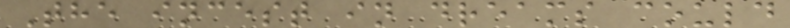The incest in dreams could
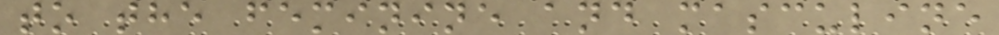to the feminine and masculine
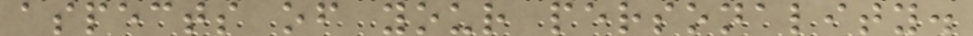aspects of your personality.
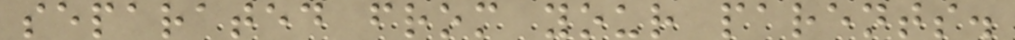separated from your parents.
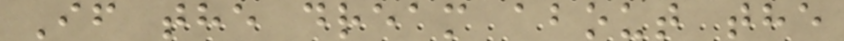If the dream about the
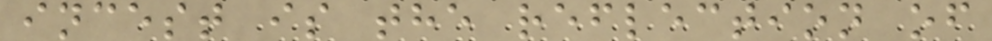incest is the reflection of
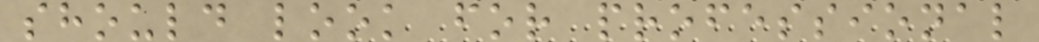should look for professional
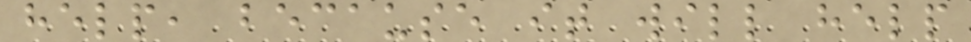help, because it will help
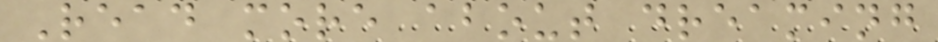Read more about dreaming
